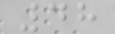48
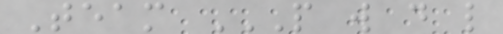Team P W D L
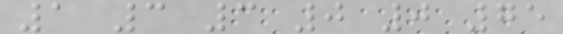1 3 3 0 0 75
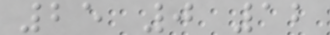25 0 12
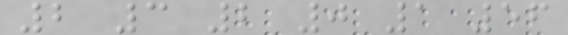2 3 2 0 1 56
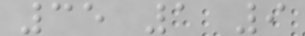35 1 9
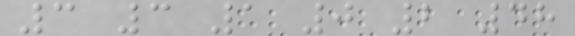3 3 1 0 2 48
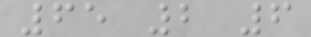65 2 6
